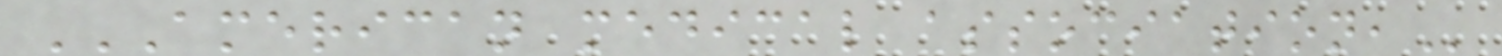AMERICAN MEDICAL ASSOCIATION,
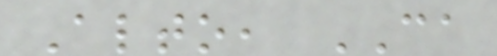Alto, CA
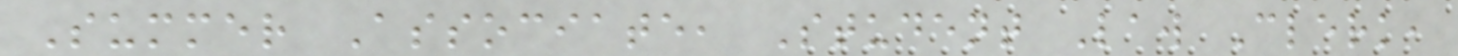Summer Associate, Student Law Clerk,
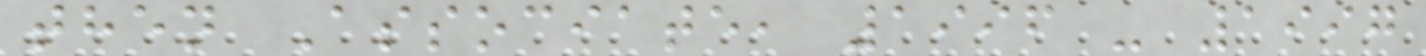then Associate, 1996 - 1997
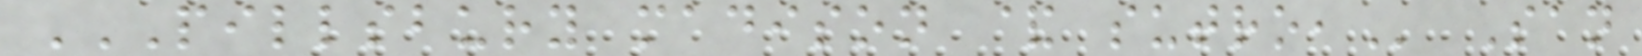PILLSBURY MADISON & SUTRO, San
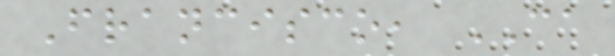Francisco, CA
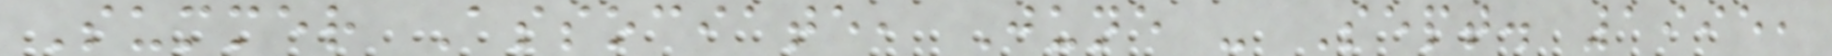Summer Associate, June - Sept. 1995,
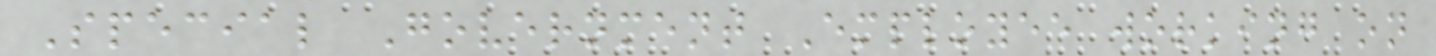Special Government Employee working on
